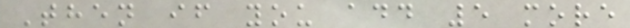Then if you add 5 more
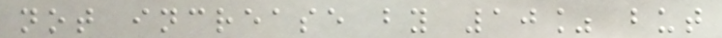not increase by 10% but
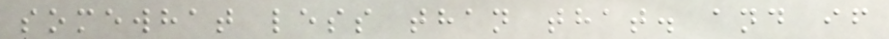somewhat less than that. and if
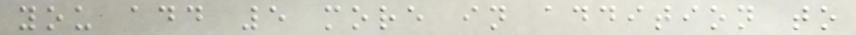you add 5 more in addition to
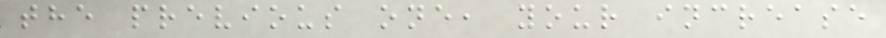the previous one, your increase
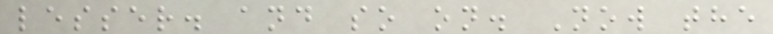lesser. and so on. Now the
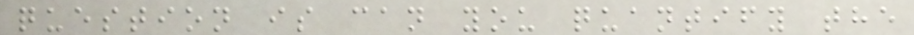question is can you quantify the
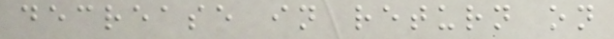decrease in return on
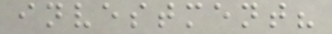investment?
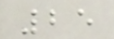25
